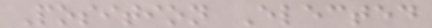Position Elected
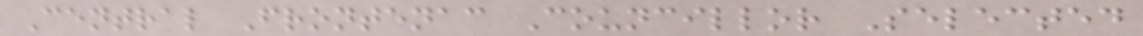Central Frontenac Councillor Selected
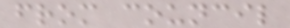from council
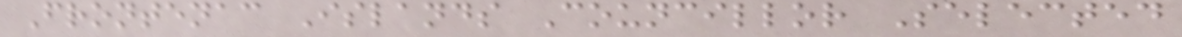Frontenac Islands Councillor Selected
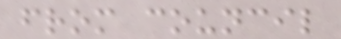from council
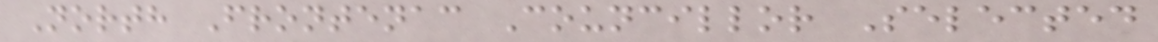North Frontenac Councillor Selected
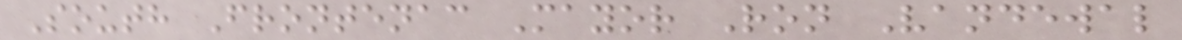South Frontenac Mayor Ron Vandewal
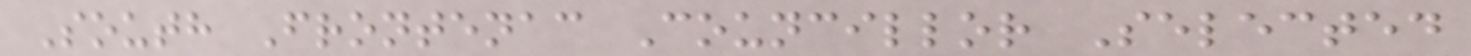South Frontenac Councillor Selected
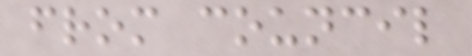from council
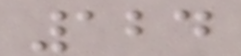124
